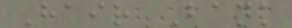Hair Bank
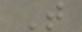T
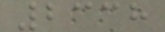2338
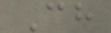Ch
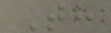Th
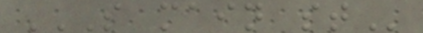S MAIN ST
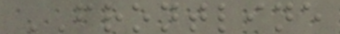FRONTLINE
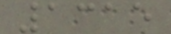1315
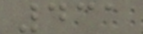431
